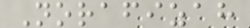Norafizah
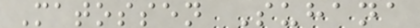Matossen Suhana
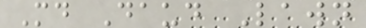Md Daud Lawn
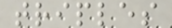triples
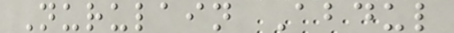Nurulain Abdul
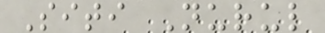Siti Nurul
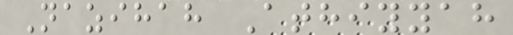Nazihah Athiyyah
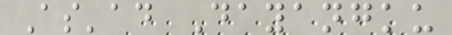As'ad Dayangku
